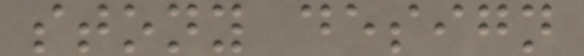stony design
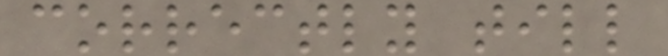correctly till
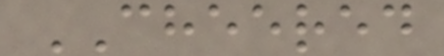CHEERED
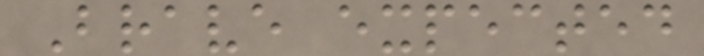Brave expected
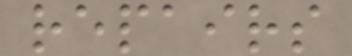repairs
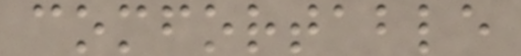comfortable
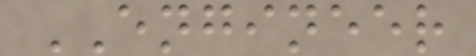ENGINEER
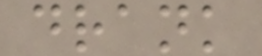drank
